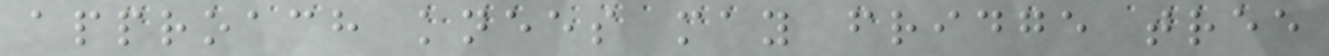approach knees may fridge tree
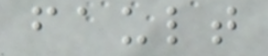fault
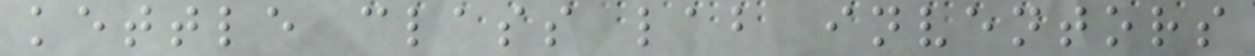kettle class lab inventors
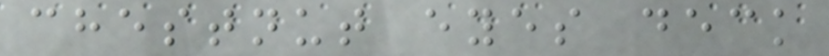chestnut eyes deck
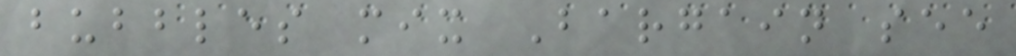bubbles mix Bargain see
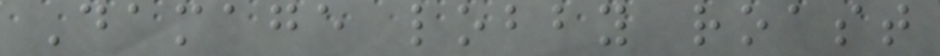Damage lobby roast
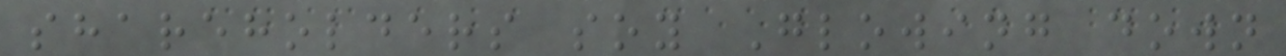shareholders soy Glowing down
